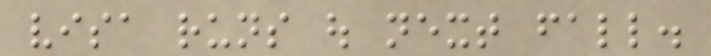visa runs out next fall.
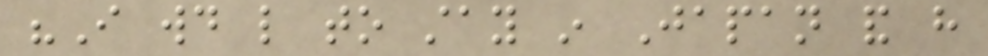"I would like to stay in Japan and have
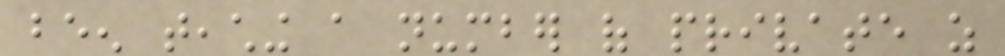been teaching a number of private as
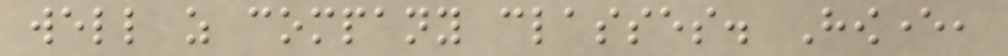well as company classes. However,
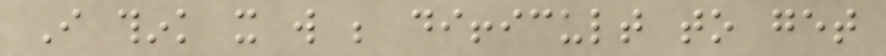I think it will be difficult to get
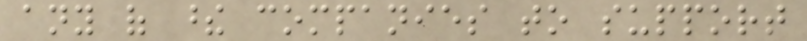any of these companies to support
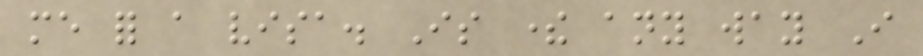me for a visa. Is there any way I
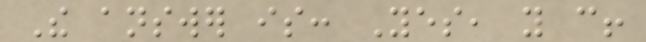The answer is: Yes, you can!
